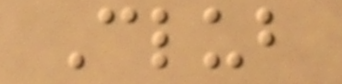Club
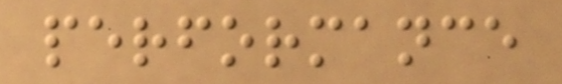performance
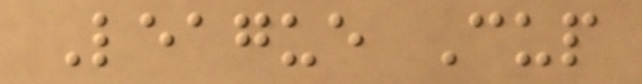League Cup
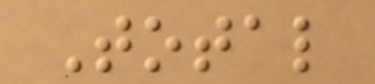Total
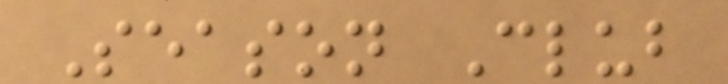Season Club
